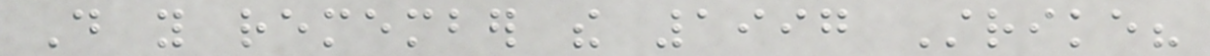Do you remember the 1997 Strike?
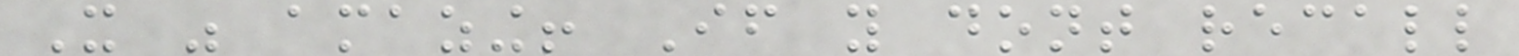It was amazing! If you dont recall
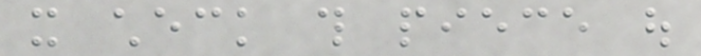it check this piece out
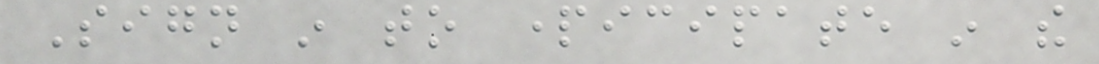Sign in to participate in the
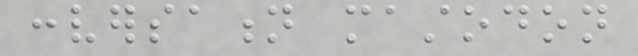conversation mastodon
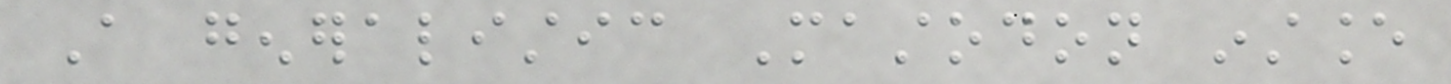A generalistic Mastodon instance
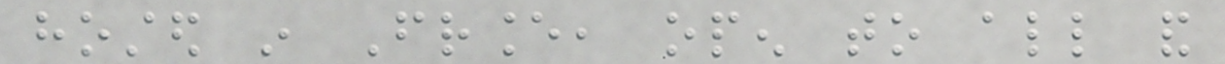hosted in France, open to all and
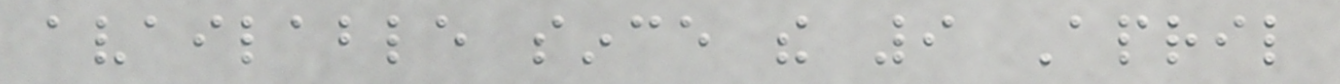available since the 9 April
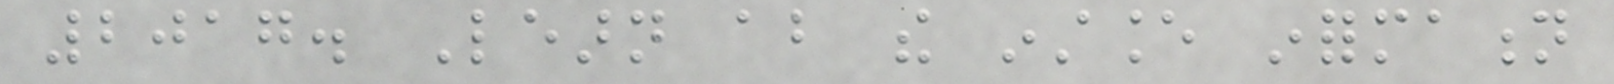2017. Learn about the instance information
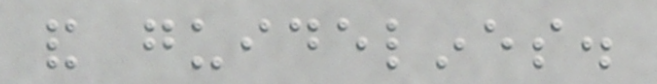and guidelines.
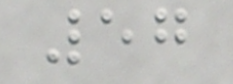57
